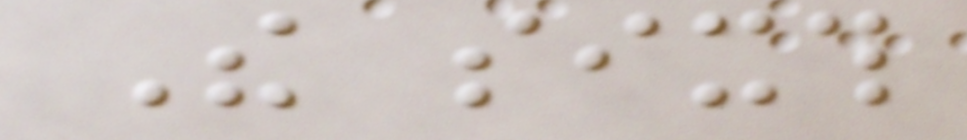The sixth
